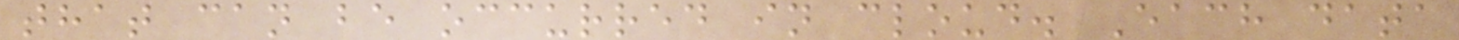that can be occurred in cloud. Each data
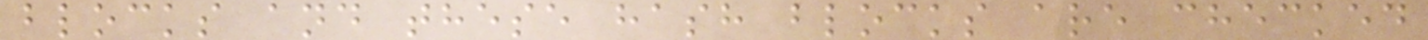blocks and these hash blocks are checked
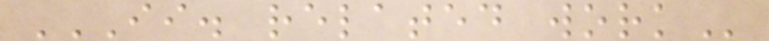II. RELATED WORK
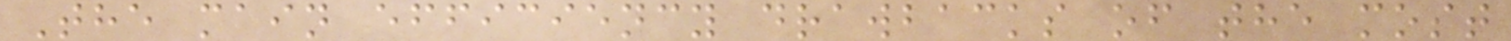The main efficiency drawbacks of the most
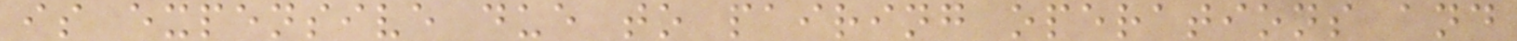is expensive due to pairing operations and
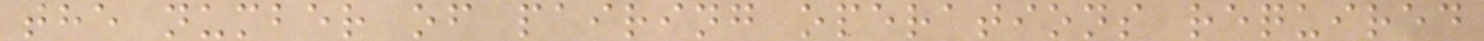the number of pairing operations required
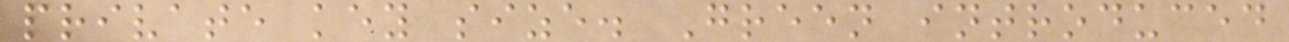private key size. Green introduced
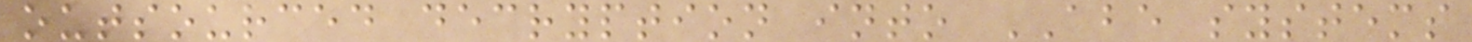outsourced decryption into ABE systems
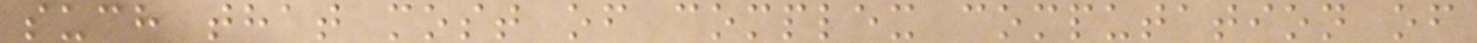such that most of complex computation of
